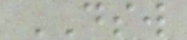DSW
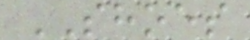SHOES
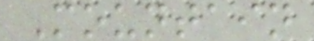Mountain
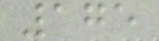175
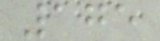175
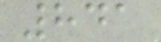841
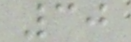30
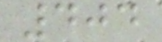404
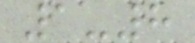1-8
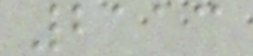2113
